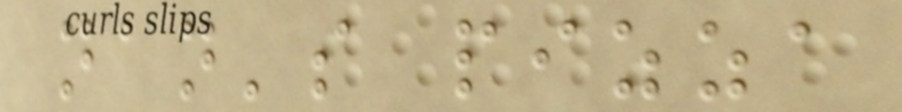nan's pizza
